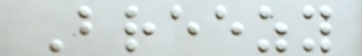Breezy
